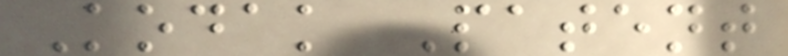Kodak Patent
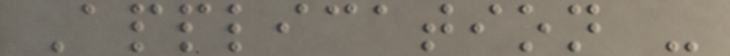Application -
